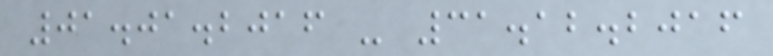01.01.2016 - 31.12.2016
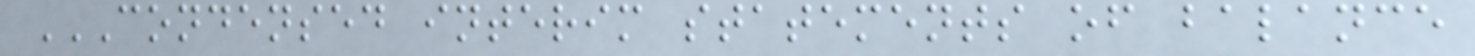CONDENSED INTERIM STATEMENTS OF BALANCE
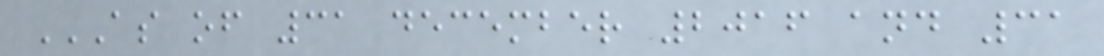AS OF 31 DECEMBER 2016 AND 31
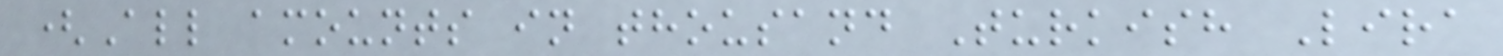(All amounts in thousand Turkish Lira
